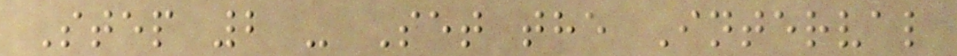Step 2 - Set the Interval
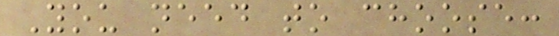You need to choose:
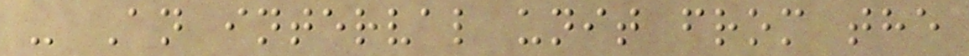- An interval unit from the
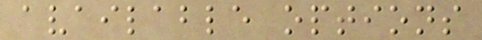available options
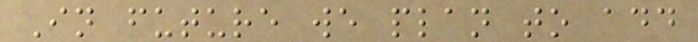In future we plan to add
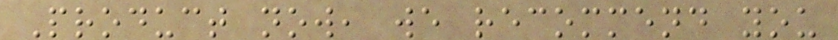Product now, we recommend you
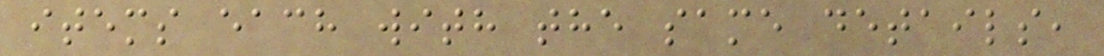items each with the same details,
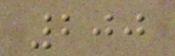200
